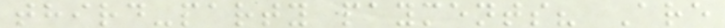third-party payments? Are
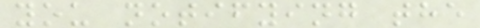you notifying the
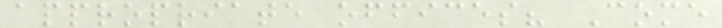appropriate offices? Come
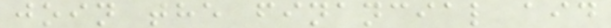join the financial aid
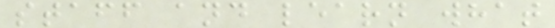staff and learn what
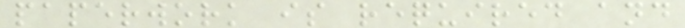paperwork is required and
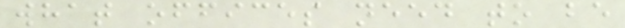what offices need to be
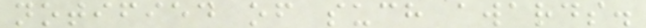notified of such awards.
